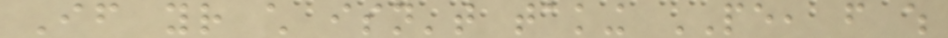If your child isn't taking PE, from which
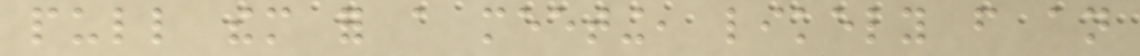pull them for a meeting, likely from an
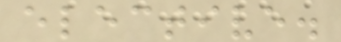elective.
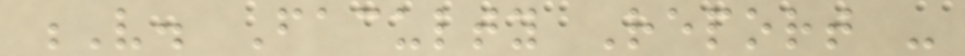V. Faculty Report -
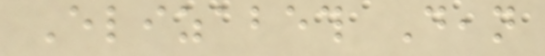Elizabeth Dean
